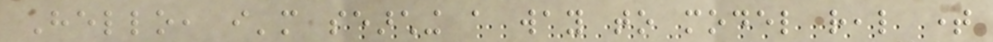Hello, i'm searching a way to model real time
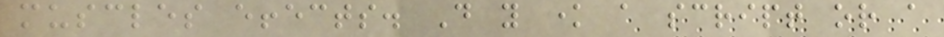muscles effects. Do you know a script or a
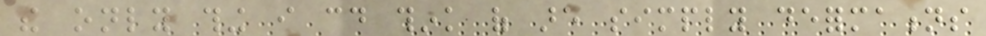the only thing i could think of are simply deformations
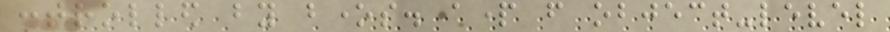controlled by bones. apart from object-level
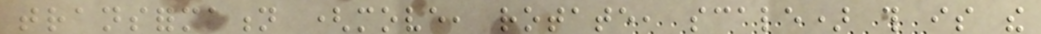transformation (move, rotate, scale) this is the
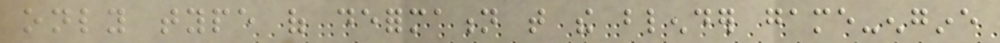only type of deformation that the blender game-engine
